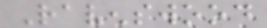Ravenswood
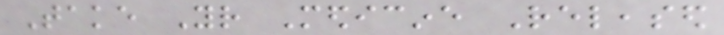Take Your Medicine Released
